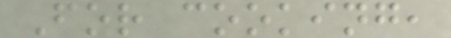For cooking,
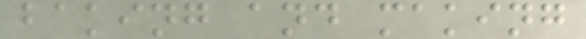baking and making
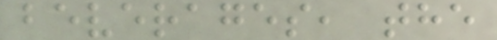beverages, the
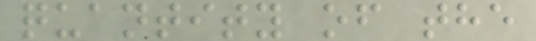quantity of the
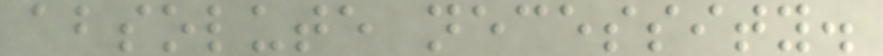absolute necessity.
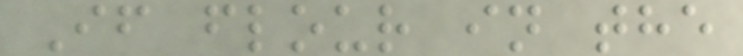If flour in the
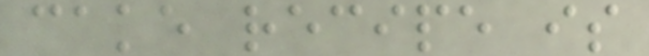cake recipe is
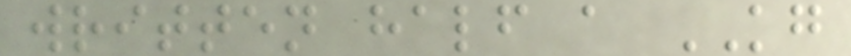written half a KG
